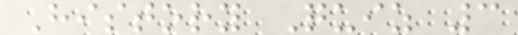History Quiz 3
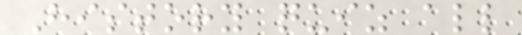History quiz all
